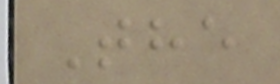The
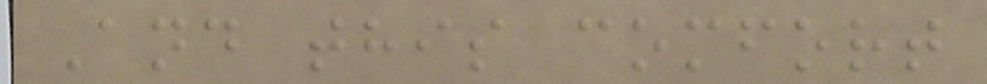And this comfort
